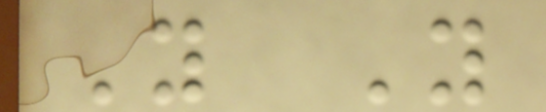Y Y
